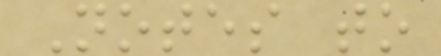Notes to
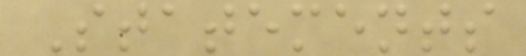Statements
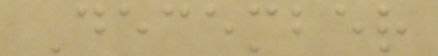December
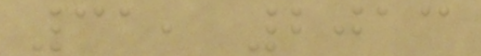31, 2013
